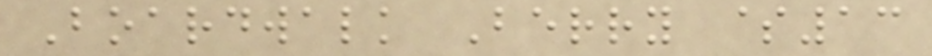Boardwalk Berry $13
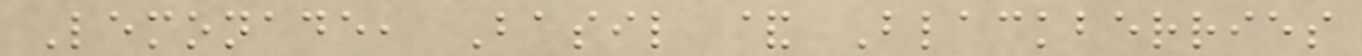Lemonade, Basil & Blackberries
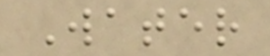Water
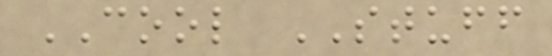COOL STUFF
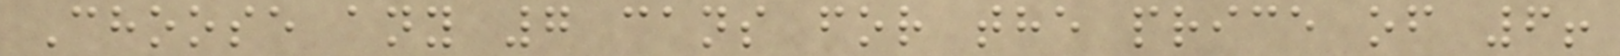Choose any 7 cans for the price of 6!
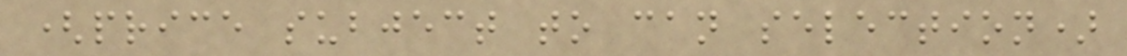(price subject to can selection)
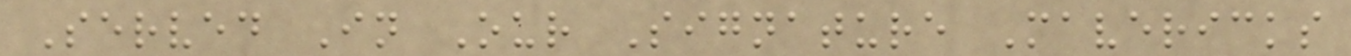Served In Our Signature Mavericks
